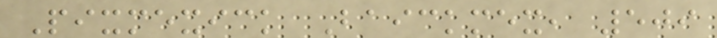Pixmexick Baickmex, 509
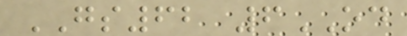GS62 6OD
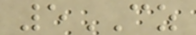5CZ
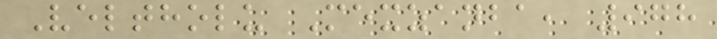Veltholu Mexzanba, 978
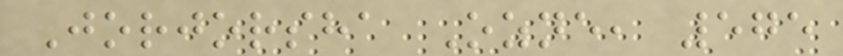Jorjorsha Ozne, 575
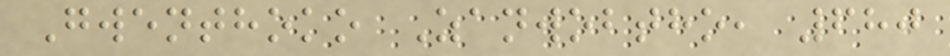Gwenthoko Zanwobtho, 680
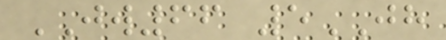JW66 5JH
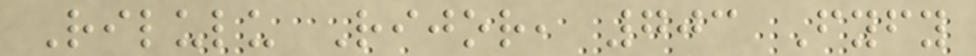Rilulu Rijor, 703 Fyfy
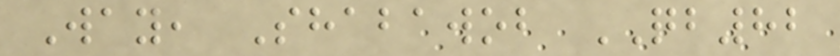Way, Shabawob QB82
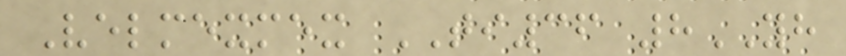Velmexmex TI36 8YH
